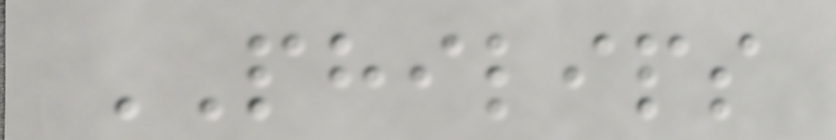PHILIPS
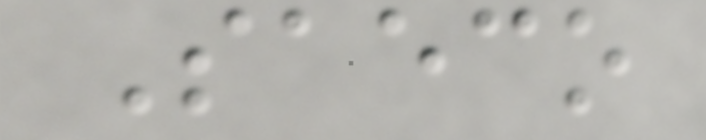Saeco
